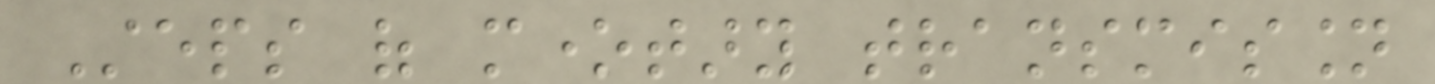Steps of monetary transmission
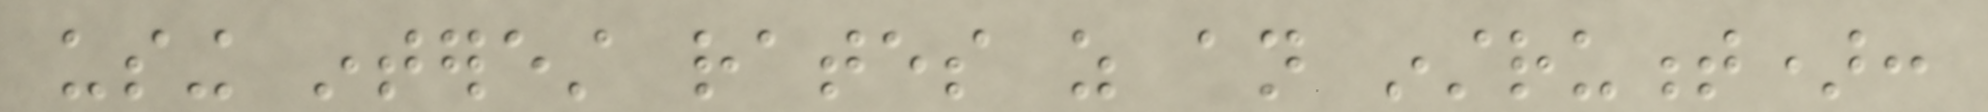using interest rates as an instrument):
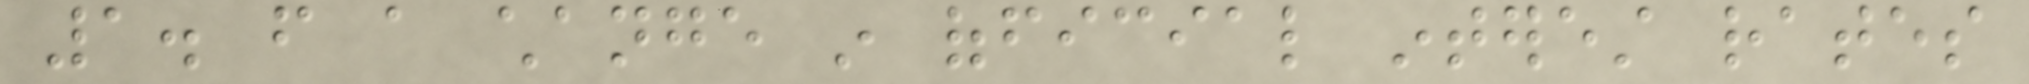1. from a change in official interest rates
